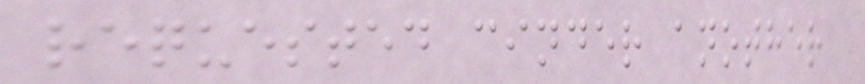requested cinder another
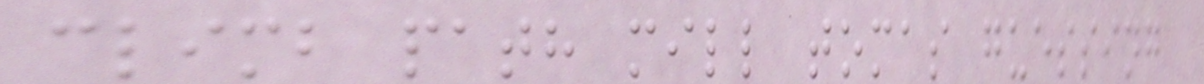climb path mill tomas guessing
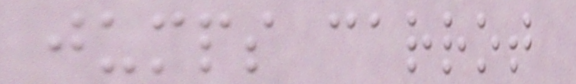jumps carrot
